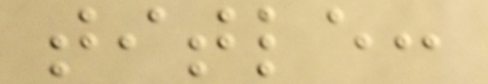title:
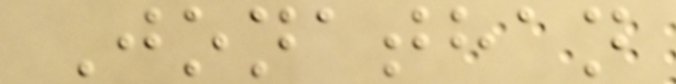Jonathan
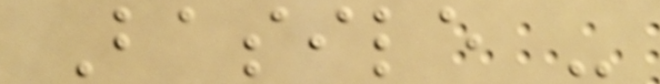Basile -
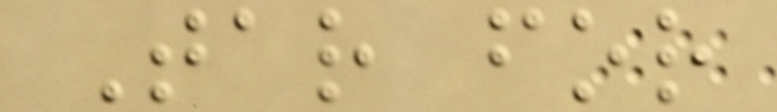Tar for
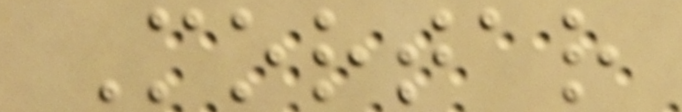Mortar
